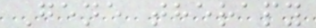Gene therapy
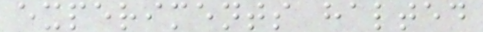experiments halted
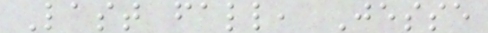Last fall, Jesse
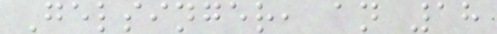Gelsinger, an 18
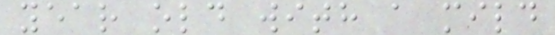year old with a mild
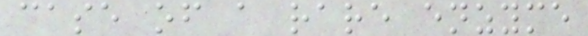case of a rare enzyme
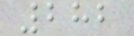282
